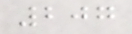207
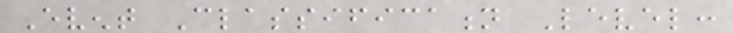Event Classification Level:
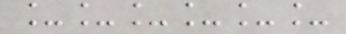______
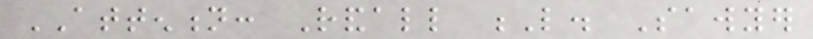ATTENTION: Randall L. Sawyer
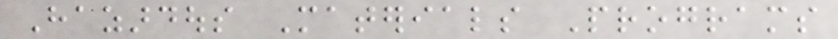Hazardous Materials Programs
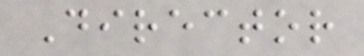Director
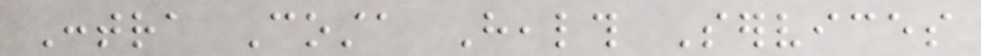Contra Costa Health Services
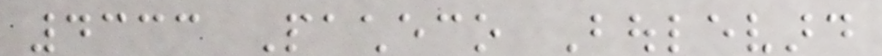4333 Pacheco Boulevard
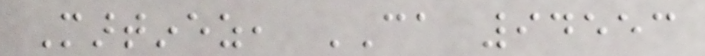Martinez, CA 94553
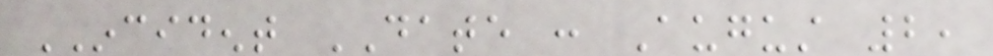INCIDENT DATE : August 2,
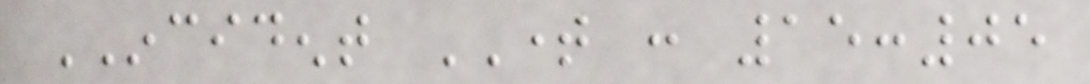INCIDENT TIME : 15:05
